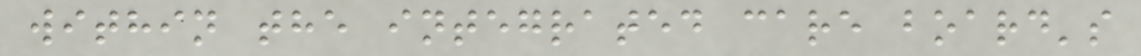within the integrated care board's
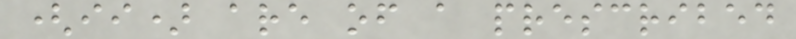(ii) are of a prescribed
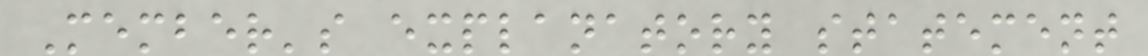Member's explanatory statement
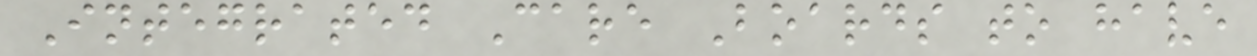Integrated Care Boards to have
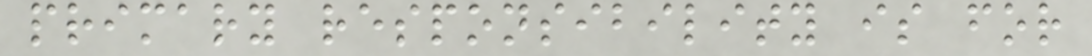primary responsibility is for
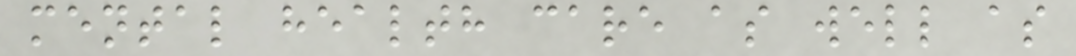mental health care as well as
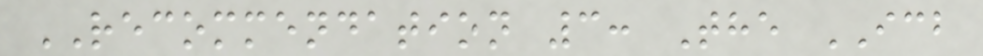RECOMMENDATION 3: The ICB
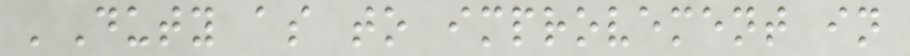'Duty as to improvement in
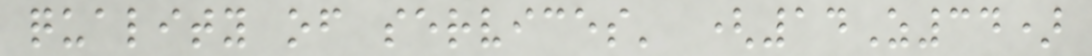quality of services' (14Z34)
